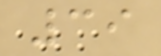39
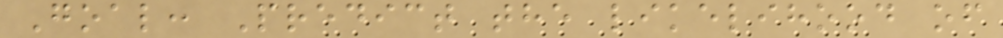Goal: Predict the likelihood of
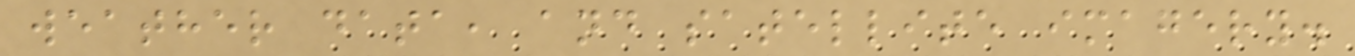weather data, and satellite imagery.
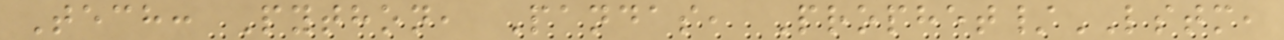Tech: Python, Pandas, Prophet/LSTM,
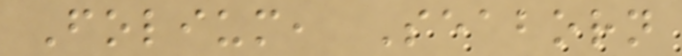Folium, Seaborn
